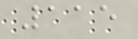115
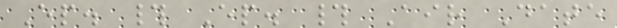Ep. # Ep. # Air Date
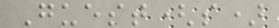Guest(s)
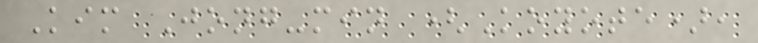Kim Jong-min (Koyote),
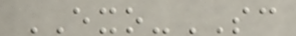EXO-SC
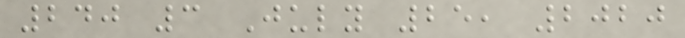240 3 July 25, 2020
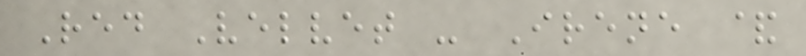Red Velvet - Irene &
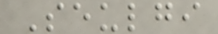Seulgi
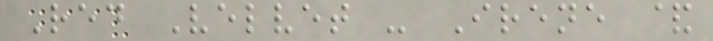Red Velvet - Irene &
